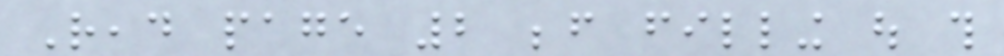Read page 2 before filling out this
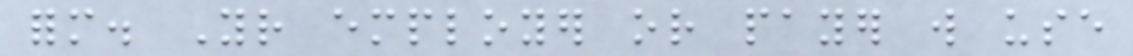form. Your employer or payer will use
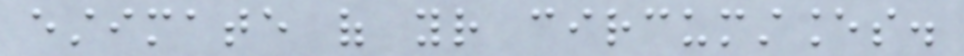estimate of your circumstances.
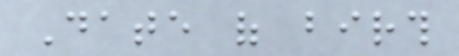Date of birth
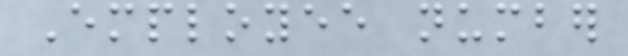Employee number
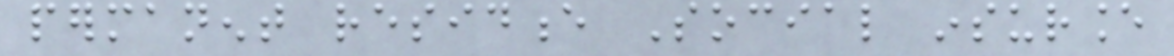permanent residence Social insurance
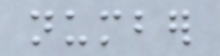number
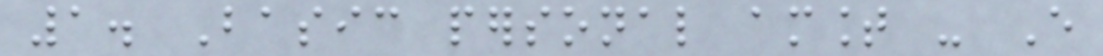1. Basic personal amount - Every
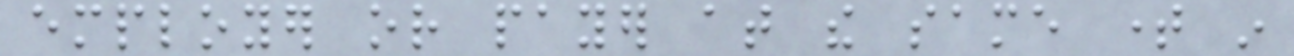employer or payer at the same time in
